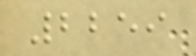2259
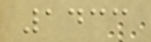1433
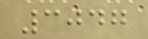3047
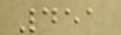451
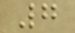7
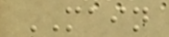MAIN
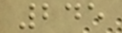245
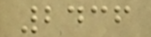2436
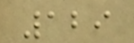129
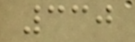330
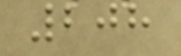208
